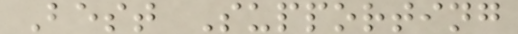Best Supporting
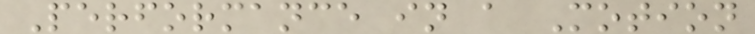Performance in a Motion
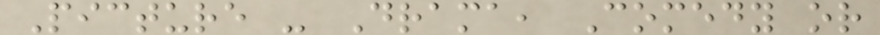Picture - Drama, Comedy or
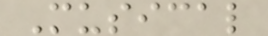Musical
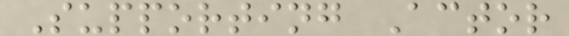Supporting Actor
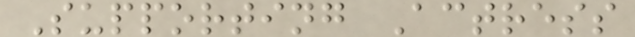Supporting Actress
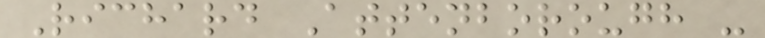Richard Attenborough -
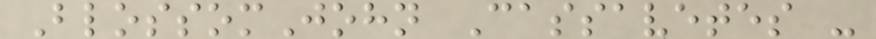BlossomJohn Cassavetes -
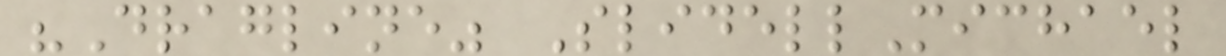"Dragline" SlidellMichael
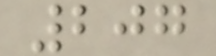207
